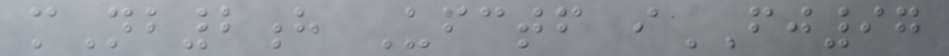mNb2h Ufctf iFJ97
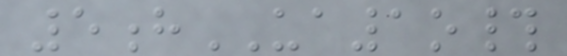5hUA1o#
